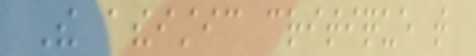The atheistic critique that
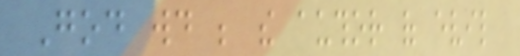God would be the author of evil
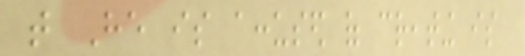that He is accused of creating is
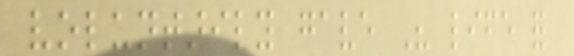voluntarily gave His life for
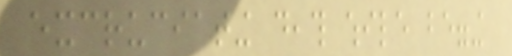excruciating death while begging
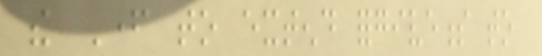the Father to extend forgiveness to
